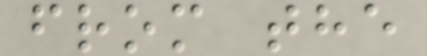from the
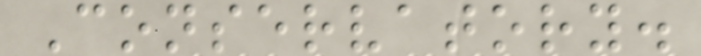Conservatory.
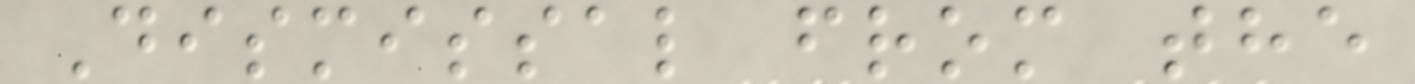Dismissal from the
